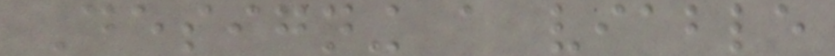Designing a viable
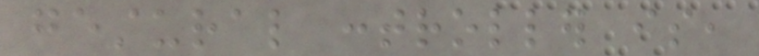gestural controller is,
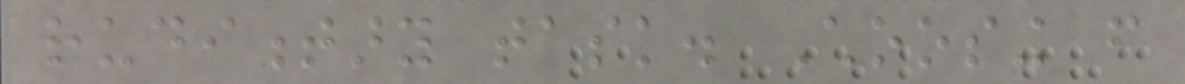rudimentary task. Choosing from
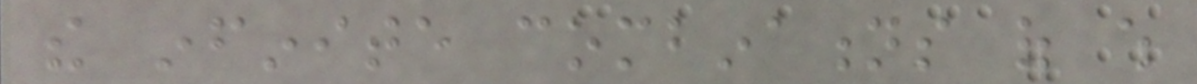the infinite combinations of which
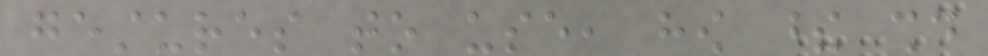gestures to use, how these should
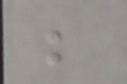be
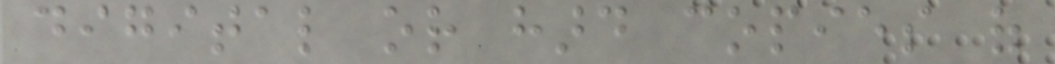digital or hard copies of
